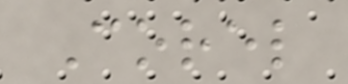Corel
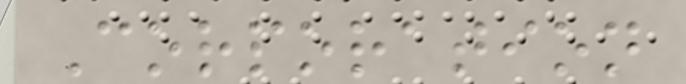Corporation
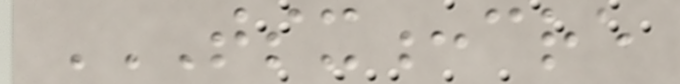TSX:CRE
